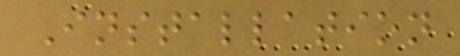Installation
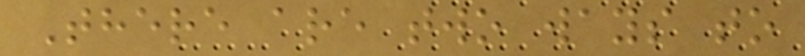There are two ways to
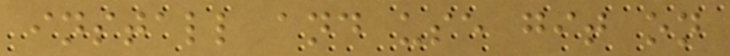install and use git on
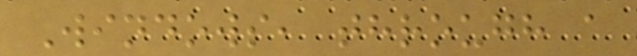Windows, through a
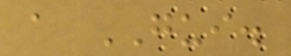a GUI.
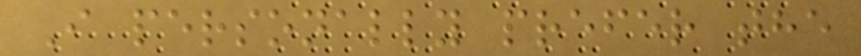I personally prefer the
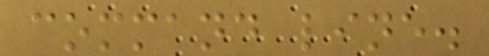command line.
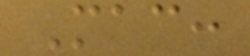Mac:
